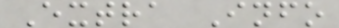Extra Info
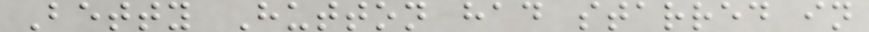Betty Hutton had starred in
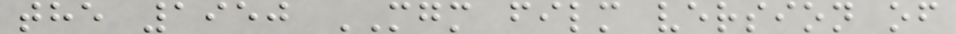the 1950 MGM film version of
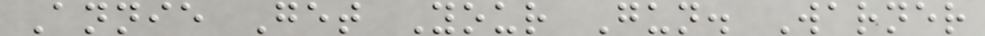Annie Get Your Gun. Warner
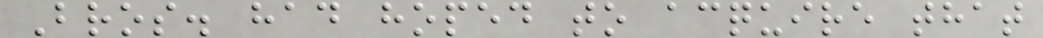Bros. had hoped to acquire that
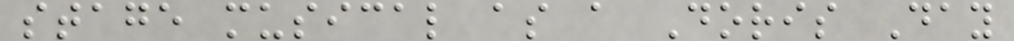stage musical as a Doris Day
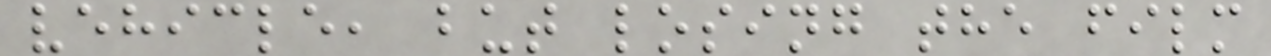vehicle, but losing the film
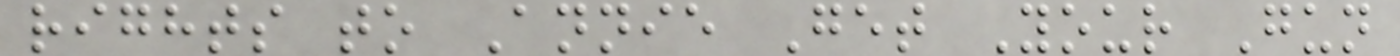rights to Annie Get Your Gun
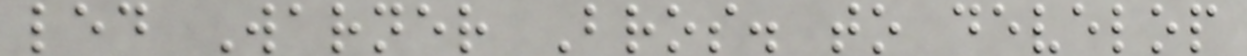led Warner Bros. to develop
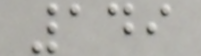149
